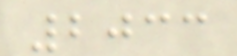2033
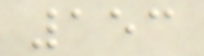153
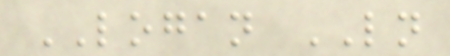LOGAN LN
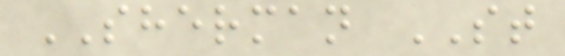SHERMAN ST
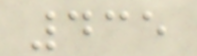435
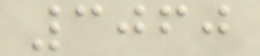3060
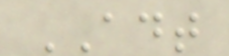ADT
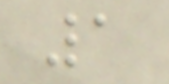1
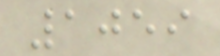1059
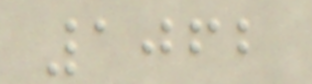1062
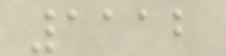1112
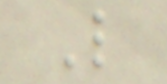L
